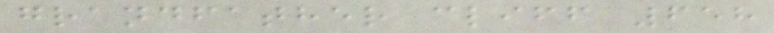grandfather cliff 658
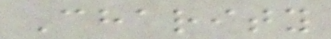Charity
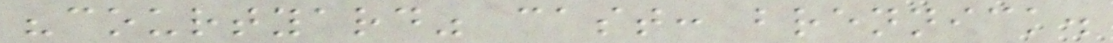"courtyard" cast: brennick.
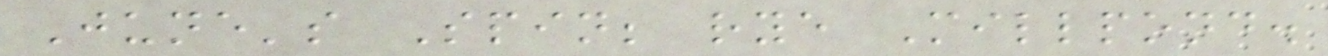June's Spin; rye Millpond.
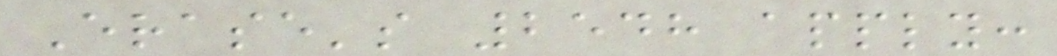Erase's 2548 apply:
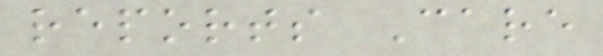reports Care
